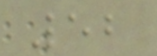52
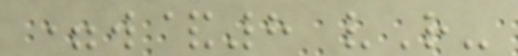=w&8 vR-
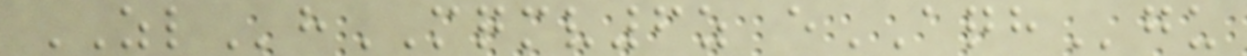ZLhMQMV6z eAQHgu
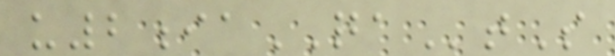u2iaQAtS
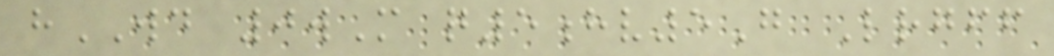hWD 0wM q5hv5G Lrgff
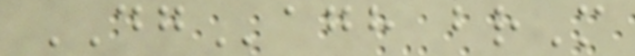DGagh brM
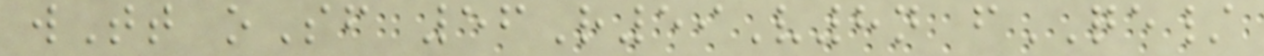wTt oSf 56R59V8n fQE/
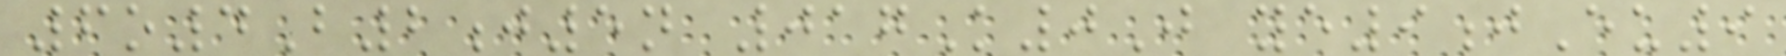6o4B2j5n 017K0J ye9jEu9
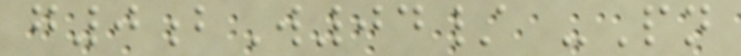g0bW04/ -Pn
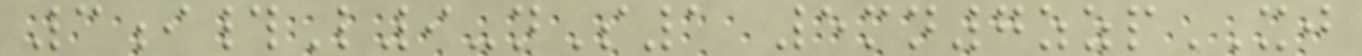3i#L9-nS1 5mn7zzpXJ
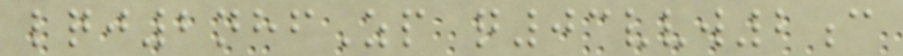lqj2nhfZp q03vvw2c
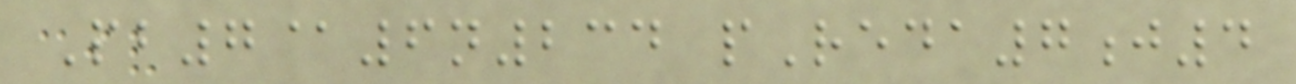Pb7@6n234 pReda7j4
